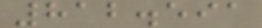812.591
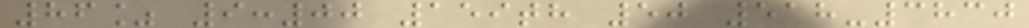86% 9:00 159th 50 518-3830
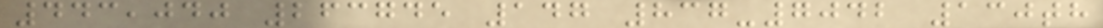443,040 263745 147 837-7042 130th
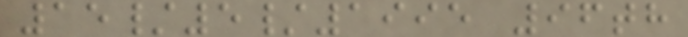15/5/1995 96th
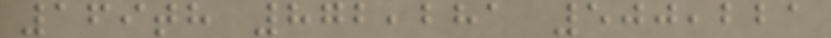169th 872,281 500,221
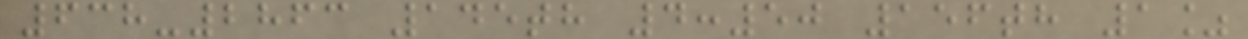638-2863 145th 4:50 156th 1%
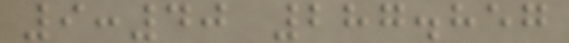9:40 287.857
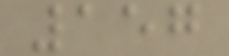157
